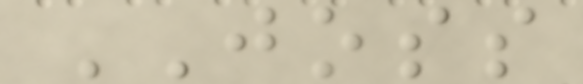JOSS
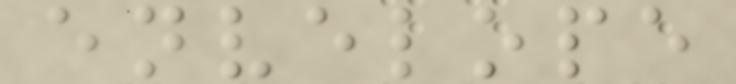envelope
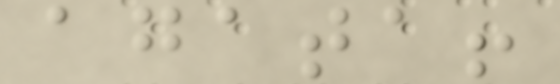agata!
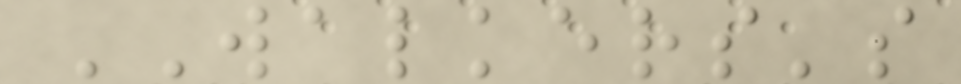WALKERS's
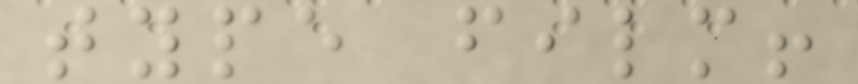type film!
